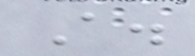A.
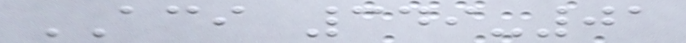ACI 349-01
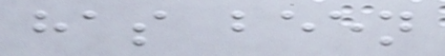has been
